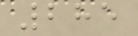285
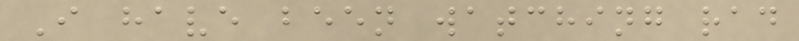I have been watching rad
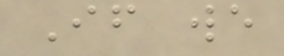If we
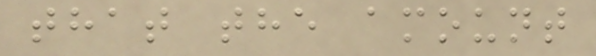that the amount
